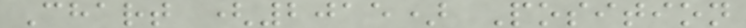Chart (2015) Position
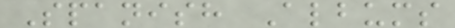Spanish Albums
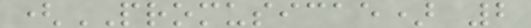(PROMUSICAE) 2
